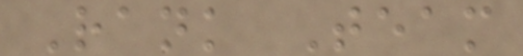Rank Team
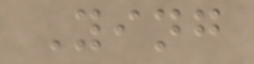Ying
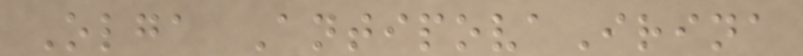Olga AntipovaIrina
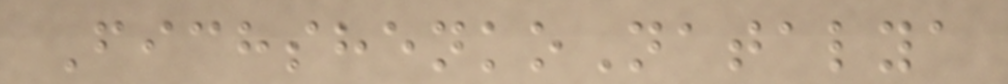FichshenkoNatalya
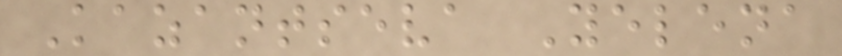Kazantseva Yelena
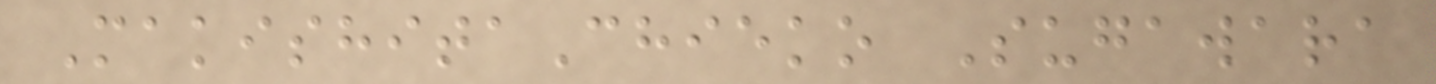MakishitaChieko Sugawara
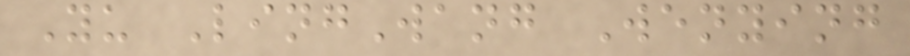Yu LingWang Wenying
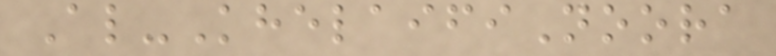Al-KhelaifiNoora
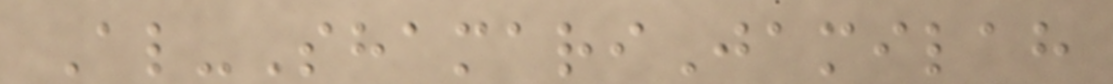Al-ShamariJamilah
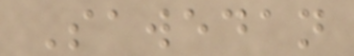Sawedan
